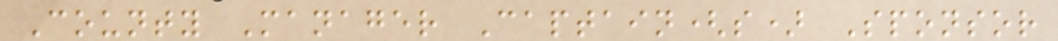County Manager Captain(s) Sponsor
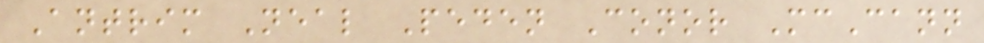Antrim Neal Peden Conor McCann
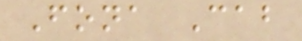Fona Cab
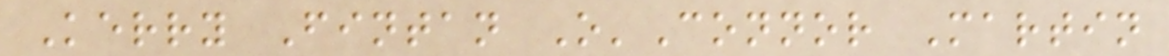Kerry Fintan O'Connor Martin
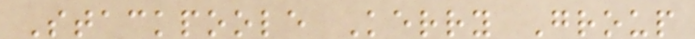Stackpoole Kerry Group
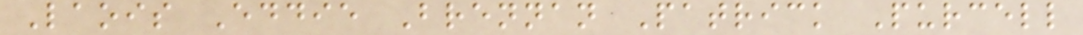Laois Eddie Brennan Patrick Purcell
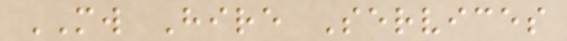MW Hire Services
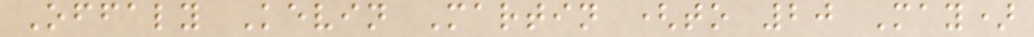Offaly Kevin Martin (to 20 May)
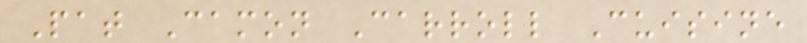Pat Camon Carroll Cuisine
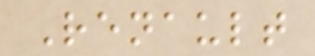Renault
